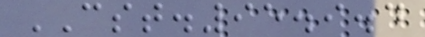CST.95.9.4
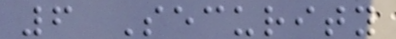6 Security
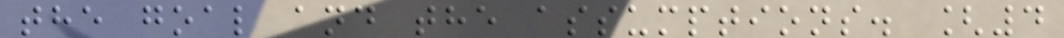the goal and the assumptions. [4
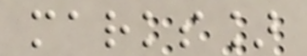marks]
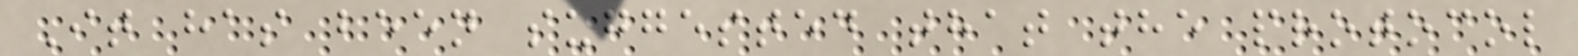It has been suggested that the protocol
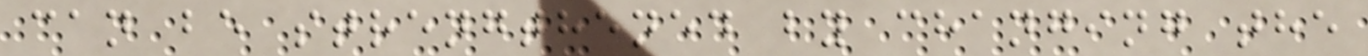can be strengthened by changing the
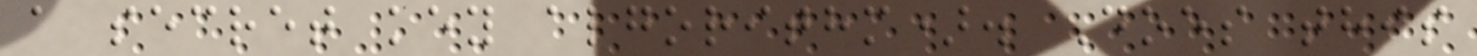a secret key algorithm). Does this
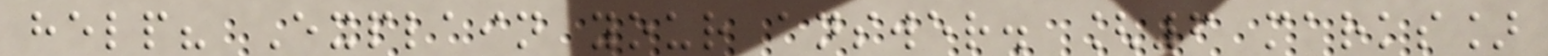help? Explain your answer. [6 marks]
